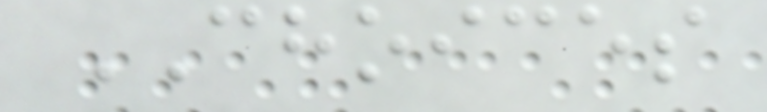CHOICES
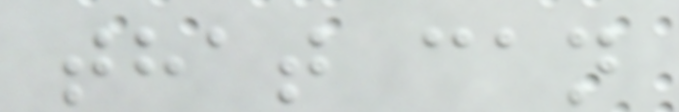that can
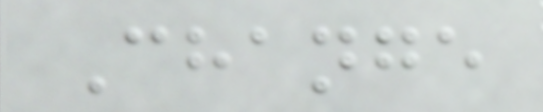Change
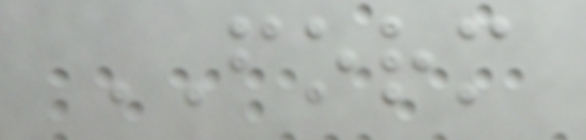FORM
